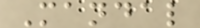Mandal
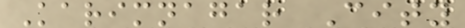Karimnagar City
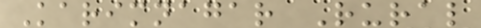Karimnagar Rural
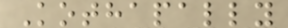Kothapally
